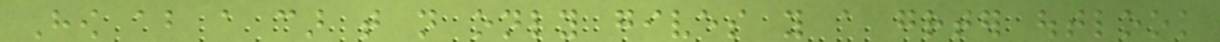How about a car that not only gives you a greater outlook
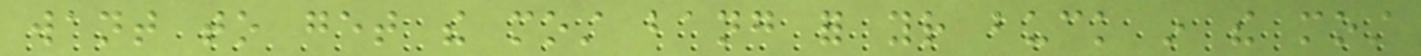want to get the most bang for your buck in the most
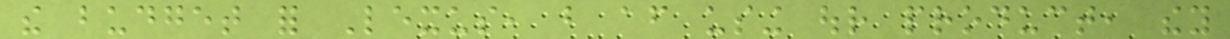the budget for Lexus, but after using our product, they
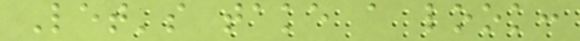Let's take a look:
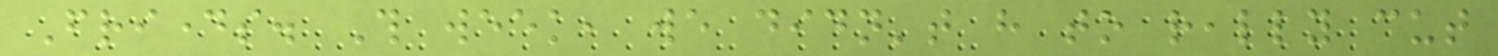Fridays. This week, we didn't have to really cut
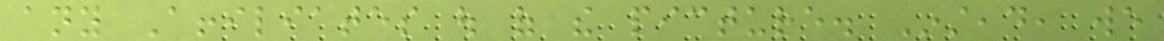any Affiliates out of the picture. Instead, we
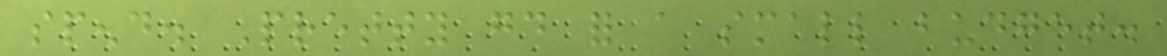spend. Pretty good for a small budget.
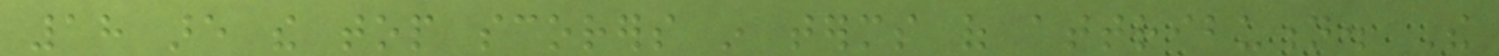18 are the top scorers in terms of attribution. The
